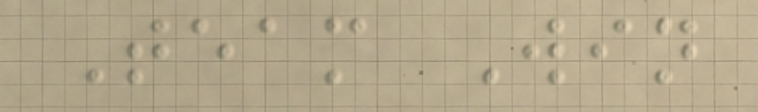Team Win
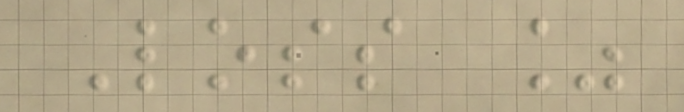Loss %
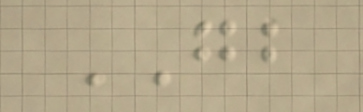GB
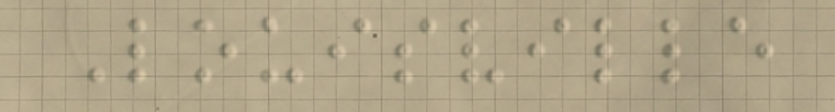Louisville
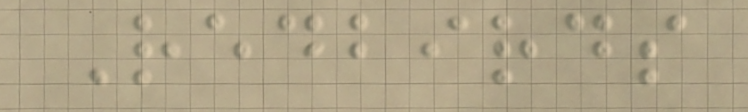Redbirds
